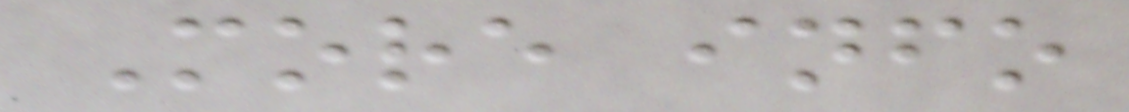More info
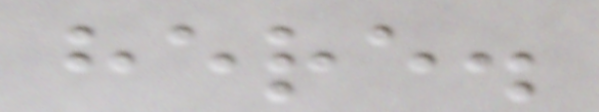here.
